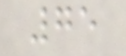75
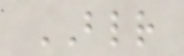BLR
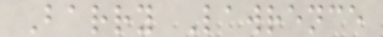Barry Lawrence
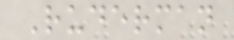Ruderman
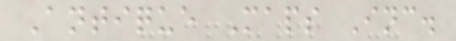Antique Maps Inc.
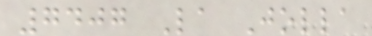7407 La Jolla
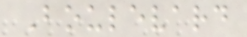Boulevard
